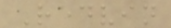Redvin
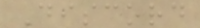Discord
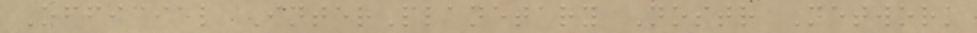Official InterPlanetary Nostr Network
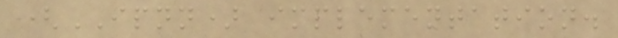(IPNN) implementation.
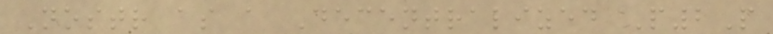Nostr as a Decentralized P2P
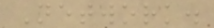Network.
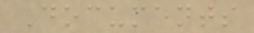Documents
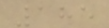185
